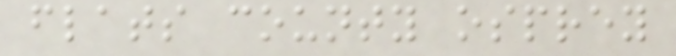flats county osprey
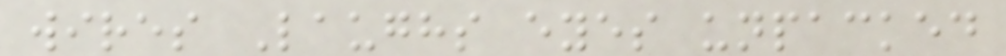wires Laughs eyes unpacked
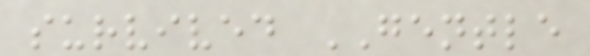survived GENTLE
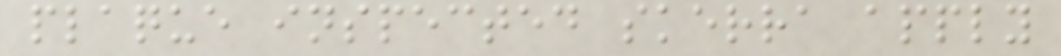plaque inspected skerra apply
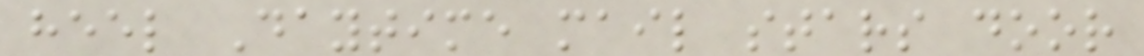heel Daytime mail stars door
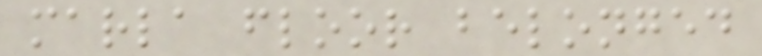marla floor belonged
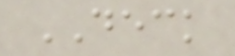DECK
